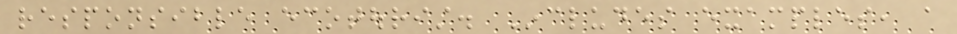responsible ecotourist. Includes examples, a
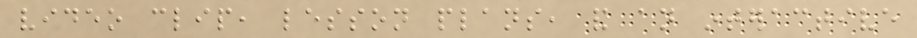video clip, lesson plans, and an interactive
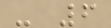- 6
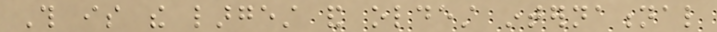This is the largest and oldest international
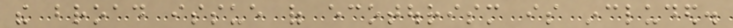the broad issue of ecotourism is included.
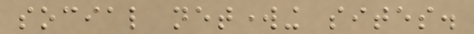social networking sites.
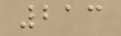213
